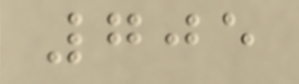705
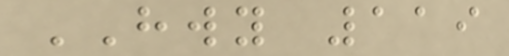HWY 119
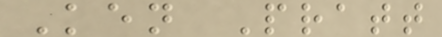Ken Pratt
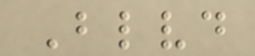Blvd
